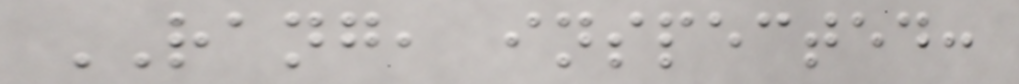RANG, inspected:
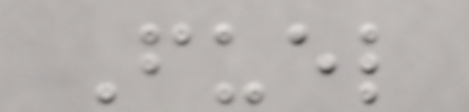Fuel
